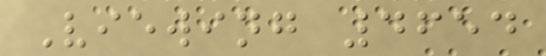Viewing 4654
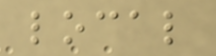local
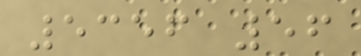5356 56
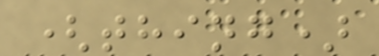(thing)
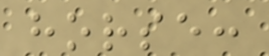horse:
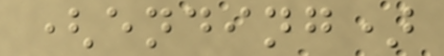(ending)
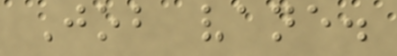Job vane.
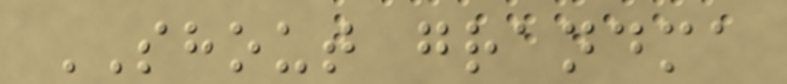SHOUT grandma
